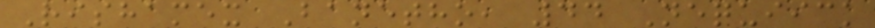Rishamex Banetho, 44 Nequiick
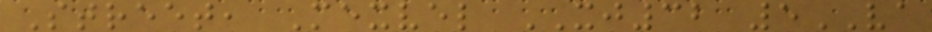Street, Mexvel XJ32 5VA
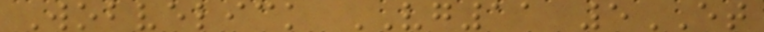Wobvelick VG11 5ET
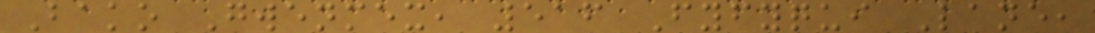Bako Gwenmex, 516 Fyfyqui Lane,
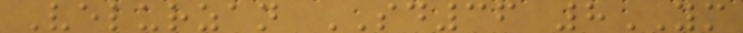Velurzan SD36 8YM
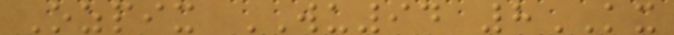Ozpix WU94 8KX
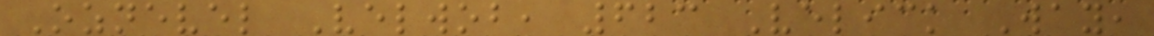Oznevel Velwob, 623 Velick Way,
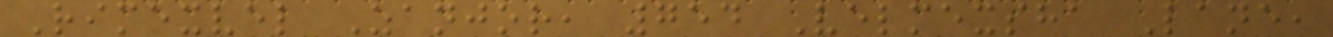Rimexvel Zanjor, 754 Velmexsha Lane,
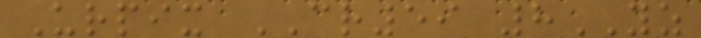Urpix CR59 8YZ
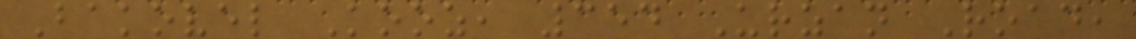Bakovel Kooz, 354 Urzan Road,
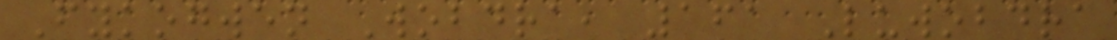Fykogwen Wobdra, 161 Luwobdra
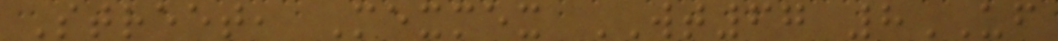Street, Mexmex WT67 8UF
